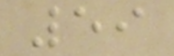59
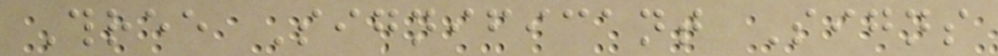Three Significant Signs
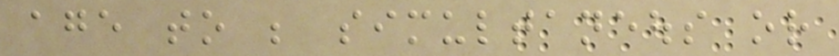age to be simultaneous or
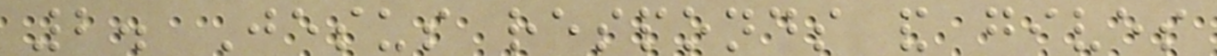2. Jesus responds and gives
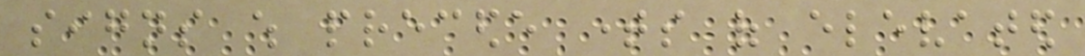signs which precede times of elevated
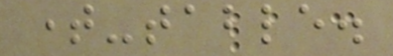time-table.
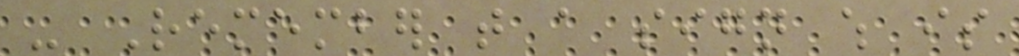- Remember that a sign which is
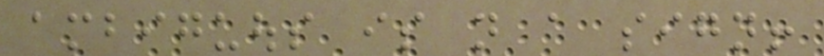ambiguous is not a sign!
